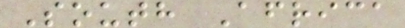South Africa
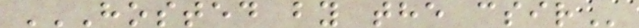HOSTED BY THE CSIR
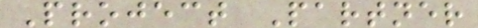Project Partner
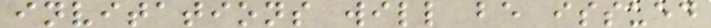invitations will be issued
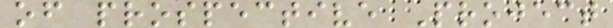of prospective Project
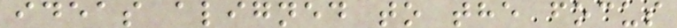ideas aligned to the focus
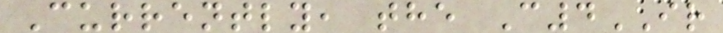Currently, the C4IR
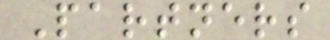Partners
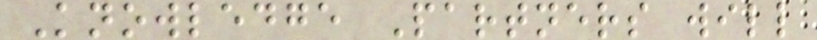Knowledge Partners will
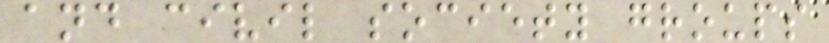and civil society groups
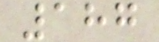187
